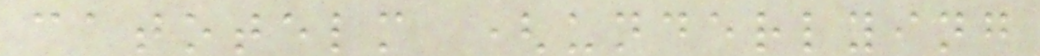catotelm (underlying
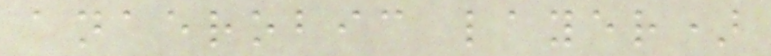anaerobic layer)
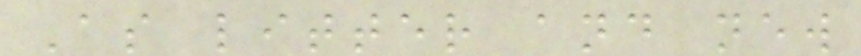As litter and new
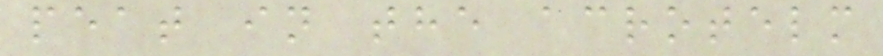peat in the acrotelm
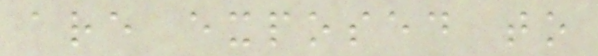are exposed to
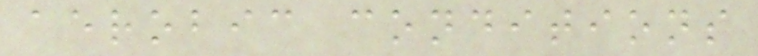aerobic conditions
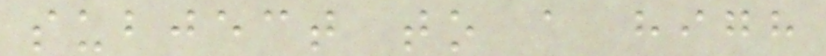subject to a high
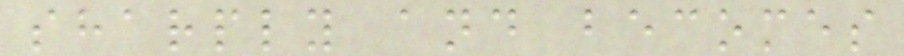sharply and becomes
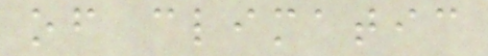of climatic
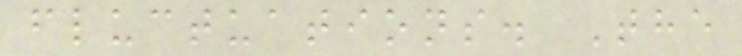fluctuations. The
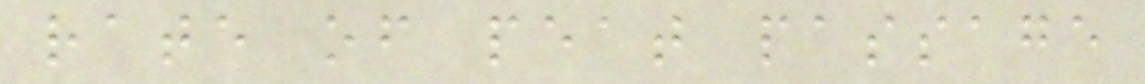rate of peat passage
